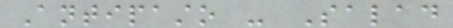Antipasto - Salad
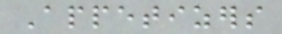Appetizers
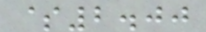$2.00
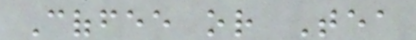Coffee or Tea
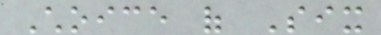Choice of Six
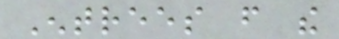Entrees from the
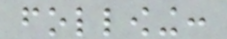following:
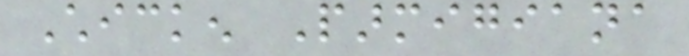Chicken Parmigiana
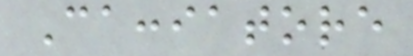Cacciatore
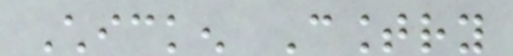Chicken Country
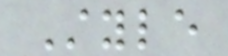Style
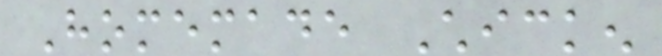Homemade Chicken
